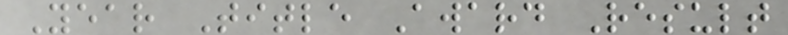Year Title Award Result
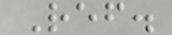Ref.
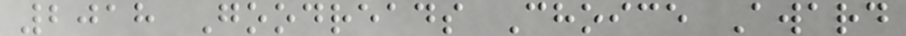2018 Goodreads Choice Award
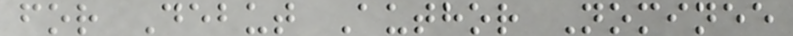for Debut Author Nominee
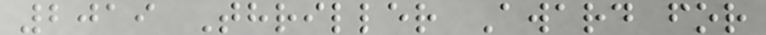2019 Thriller Award for
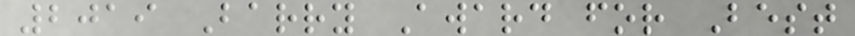2019 Barry Award for Best
